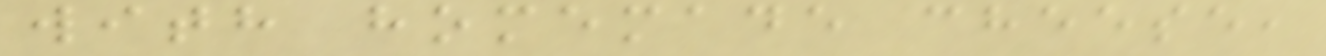with homemade cheese,
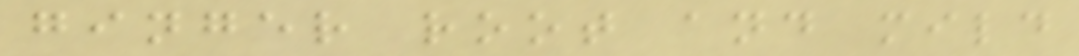ginger root and mild
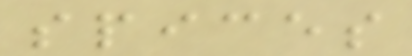spices
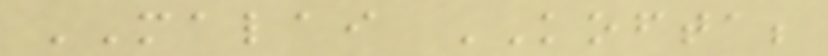MALAI KOFTA;
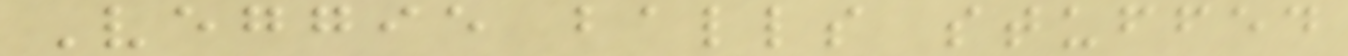Veggie balls stuffed
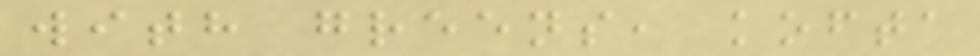with greens, kofta
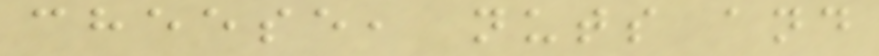cheese, nuts and
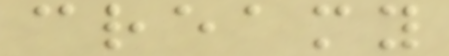creamy
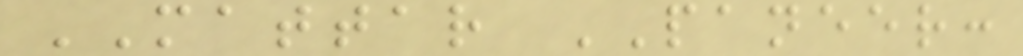MATTAR PANEER:
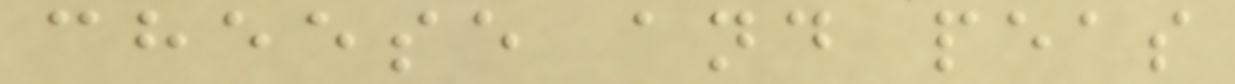cheese and peas
